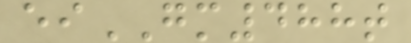eiGM488t
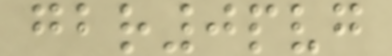gbr0pvg
